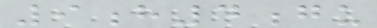9h4gu
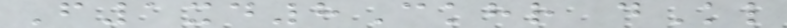F1xd8Ckhr dKl
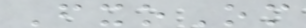FxoOm
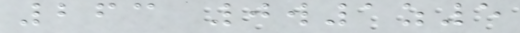263 0w1z5
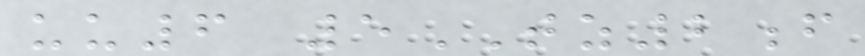uu6 5TZ2f
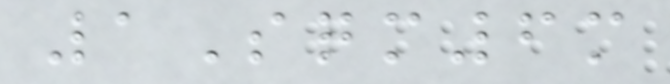1Sqm6m
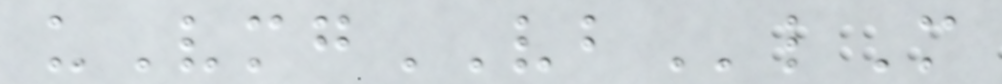uVmgVBlM
